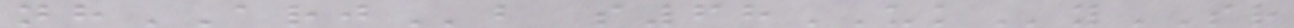nhARJb s68UKySR
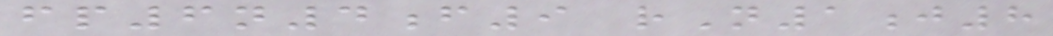fp6n4f9 rN1j8
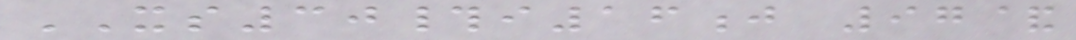XS30#i16j 97&
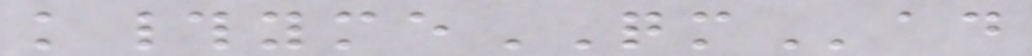k#ymeQMad
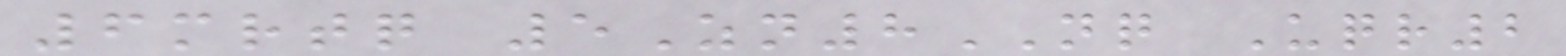6mrtq 5Zn8NQ Uqr2
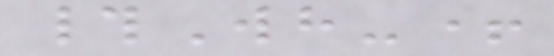#Wh-+
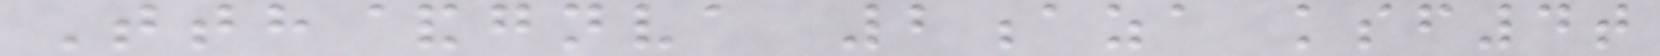Tth&gnva 2aza ksf4t
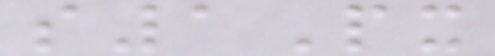s1Px
